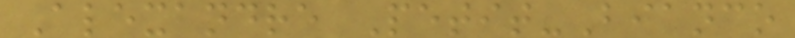Alexandre Petit-Bianco
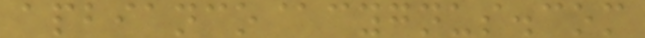apbianco@cygnus.com
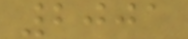2001
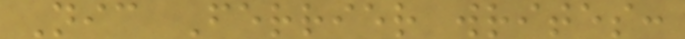Nic Ferrier writes:
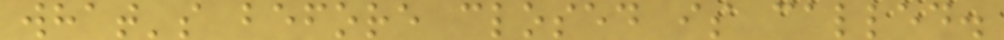what's before closed is called.
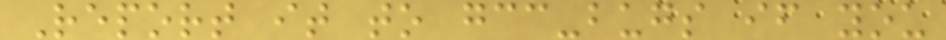Report it to gcc-bugs if you
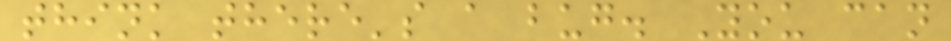think there's a bug. You can
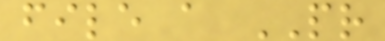file a PR
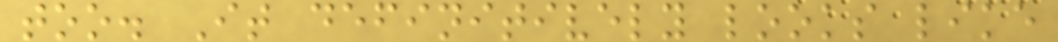too. It definitively looks like
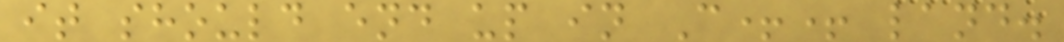it should end up in C++ land.
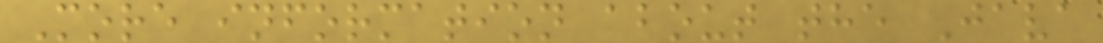More information about the Java
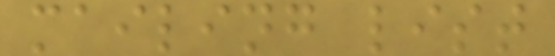mailing list
